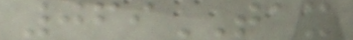069TAX
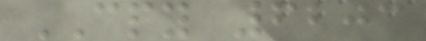CPY 6203
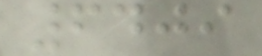6409
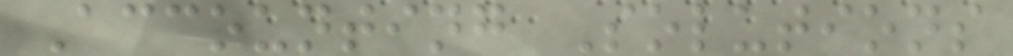Accounting Solutions
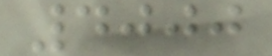4000
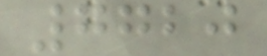7720
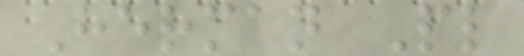Herman Pl
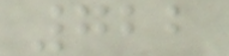722
